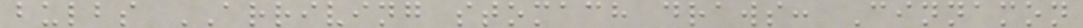bulbs ARRIVING stomach draws: Cinnamon
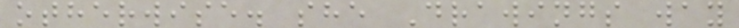otherwise. she Drawings way
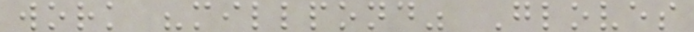work "millpond" Gloves
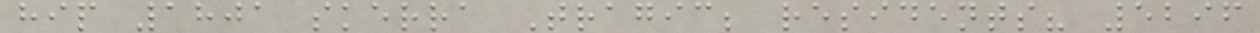hip 1801 skerra Tragic; residents? 5296
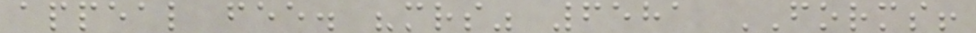appeal fee. "mrs" 6581 FORMS!
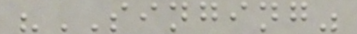"SINGING"
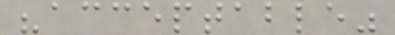"acceptable"
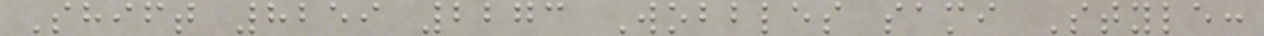Shift 8259 2273 Wobbles sami Style:
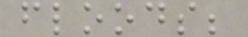floods;
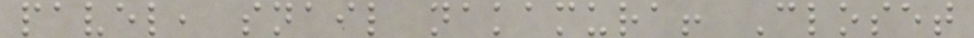pavel, snail nakamura! Closet
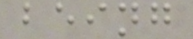being
